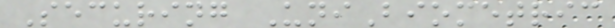Securing UniBiometric
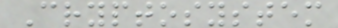Cryptosystem
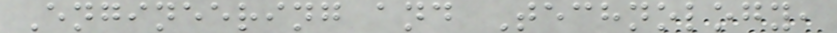Engineering and Technology,
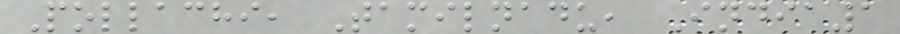Pollachi, Tamilnadu, India1
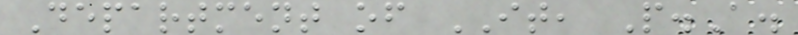Department of IT, P.A.
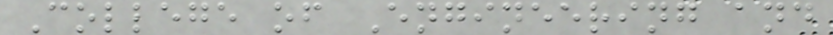College of Engineering and
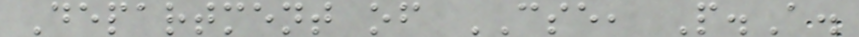Department of CSE, P.A.
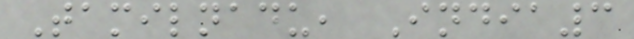Tamilnadu, India3
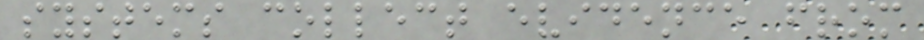systems collect evidence from
